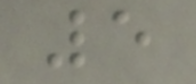5
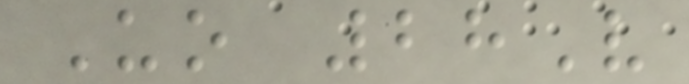Uo 28V
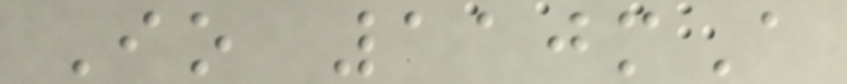Io 110mA
